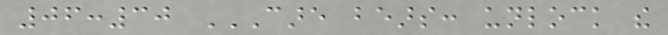06:30 CARE BEARS: UNLOCK THE
